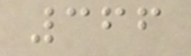366
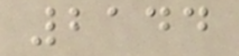2144
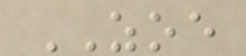ZOE
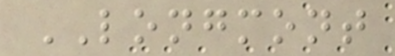LONGMONT
